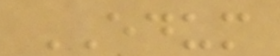EDUM
